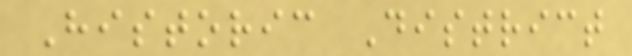Historic District
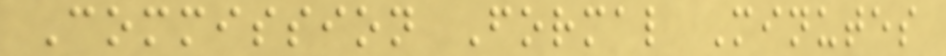Commission Formal Minutes
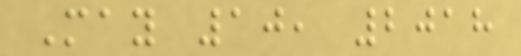May 10, 2018
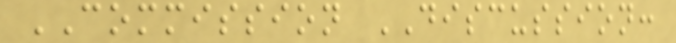COMMISSION DISCUSSION:
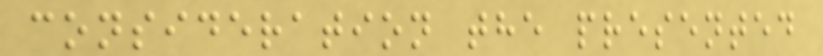consideration the presented
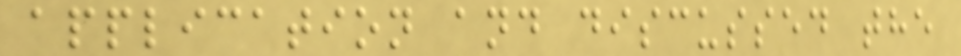application and discussed the
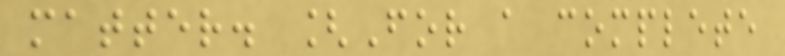matter. [For a complete
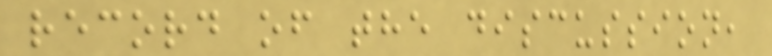record of the discussion,
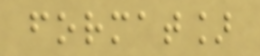format]
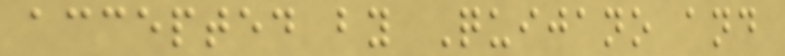accepted by Quijano and
